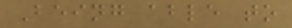Being able to
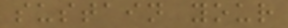sustain your
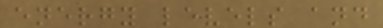energy levels and
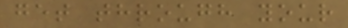get through your
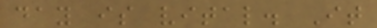day is vital. It
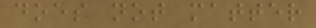does not matter
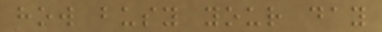how busy your day
